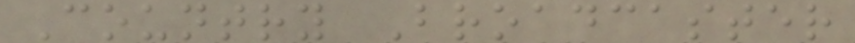Country Broadcaster
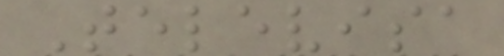Televisa
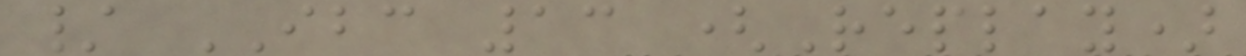/ IBC 13 (Replay)
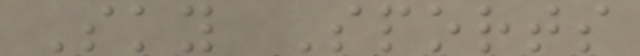Sky Sports
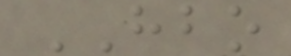HBO
